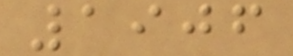1906
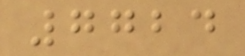7724
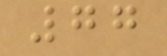77
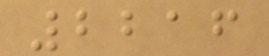2216
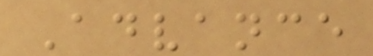Advance
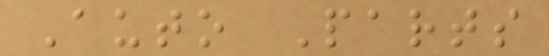Auto Parts
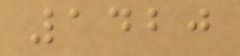1420
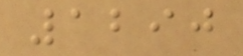1290
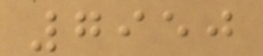7950
